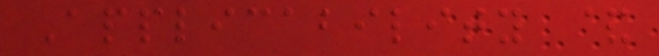Applicability &
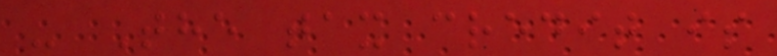- The tax credit is
